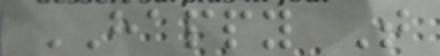HAPPY T
